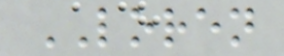LOREN
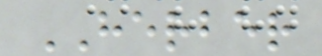HERBER
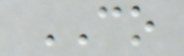CO
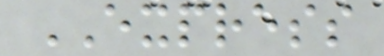EXPRESS
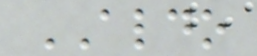ALDO
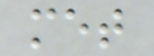met
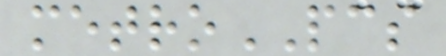metroPCS
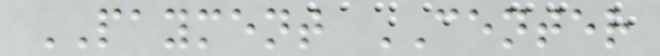PAYMENT CENTER
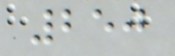250
